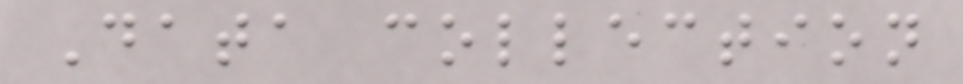Data collection
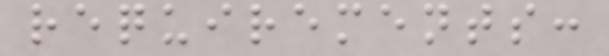requirements:
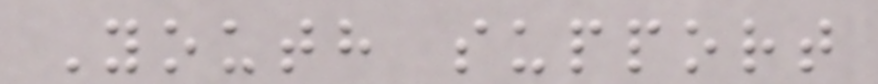Youth support
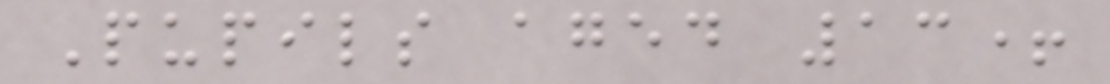Pupils aged 13+
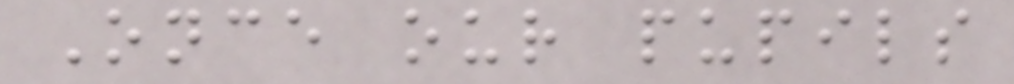Once our pupils
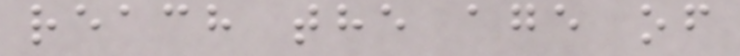reach the age of
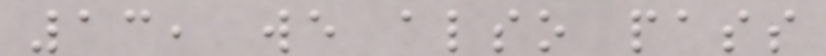13, we also pass
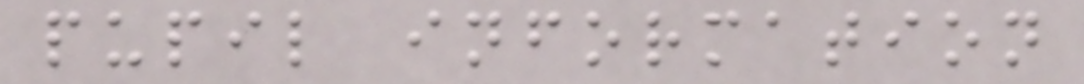pupil information
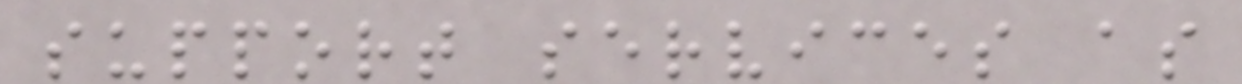support services as
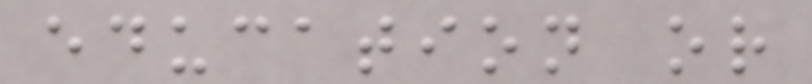education or
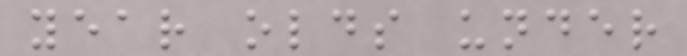year olds under
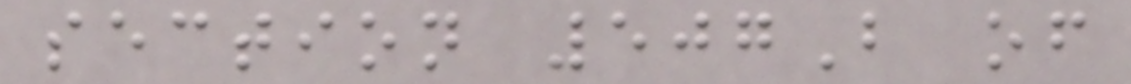section 507B of
